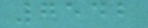7542
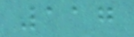117
